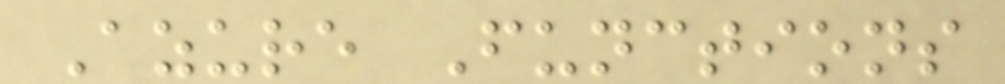Azure Functions
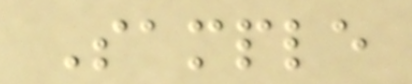Sample
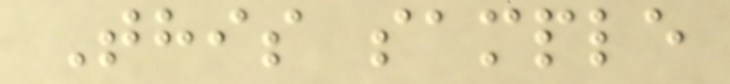This sample
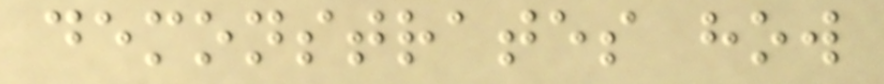demonstrates how
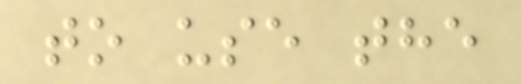to use the
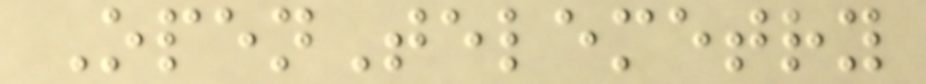OpenTelemetry
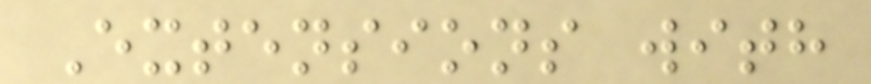Extensions with
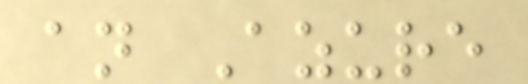an Azure
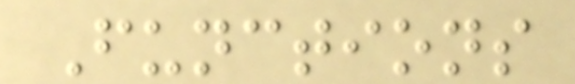Functions
